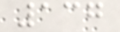137
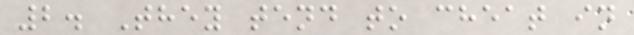2. They tend to cheat in
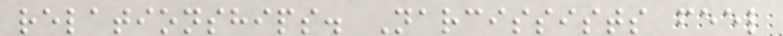relationships. Narcissists feel
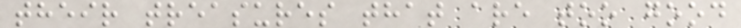their treasures that are too good
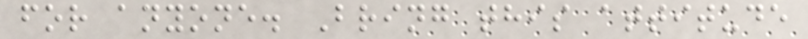for anyone. Bring this attitude
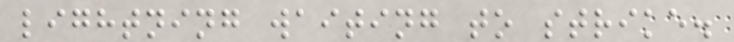lightning waiting to strike.
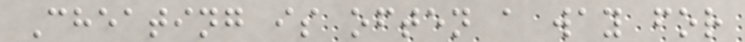Cheating is often a way for
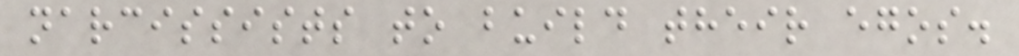narcissists to build their egos.
